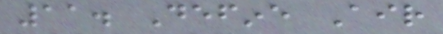11. Define Air
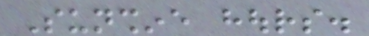Sunshine hours.
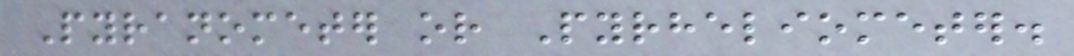Pyranometer or Pyrheliometer.
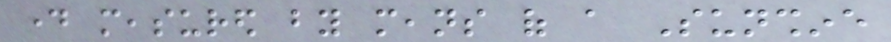day measured by means of a Sunshine
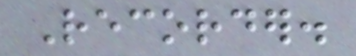Recorder.
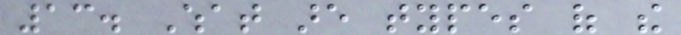13. What are types of the
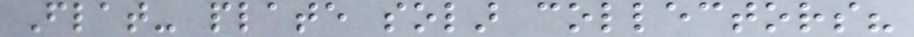Flat- plate solar collectors?
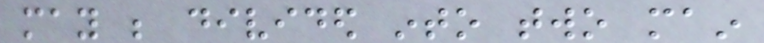may be divided into two main
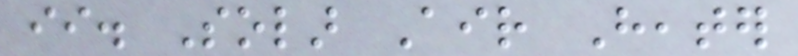ii. Solar Air Heater
